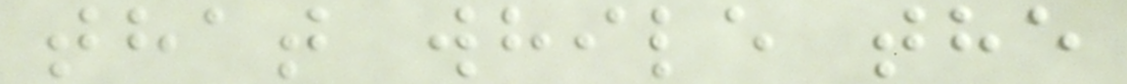that while the
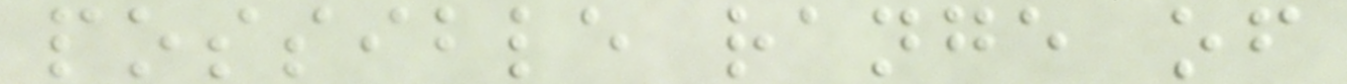possible range of
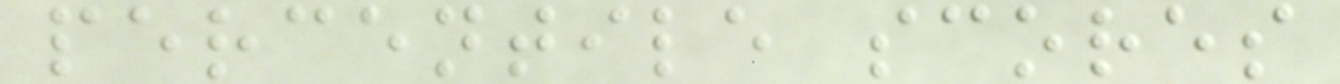percentile scores
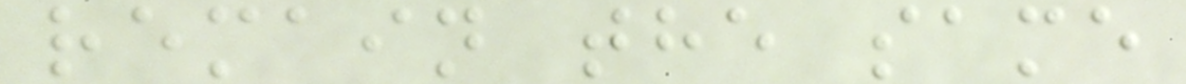remain the same
